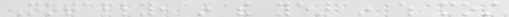Notably, in the year in which most
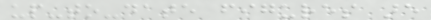up-to-date figures are
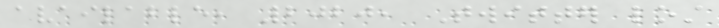available, 2020, Twitter lost
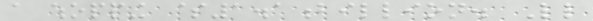a whopping $1.1billion. Little
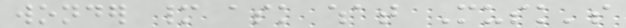wonder many ask what Musk's
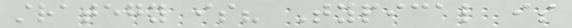strategy is? Typical is
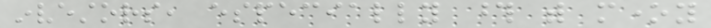investors, especially those with money
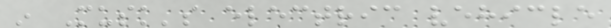in Musk's electric vehicle
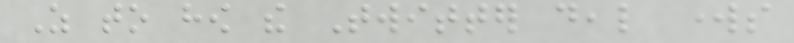As to how the Twitter deal works
